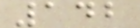142
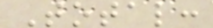Total:
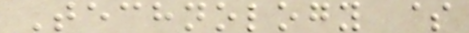Technology $
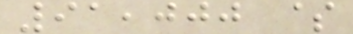91,000 $
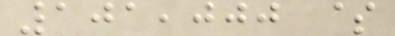101,000 $
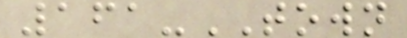161-TOWN
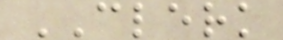CLERK
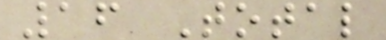16 Total
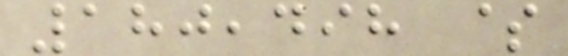180,498 $
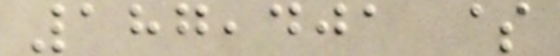187,401 $
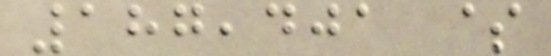187,401 $
